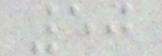50
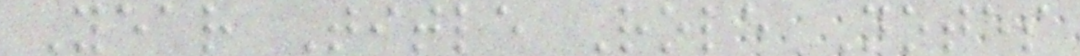Year Title Role Notes
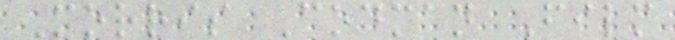Morris Codman Film
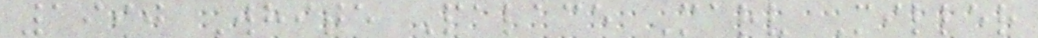1990 White Palace Marv Miller
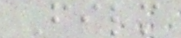Film
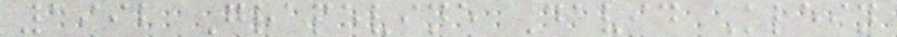1992 Grapevine David Klein
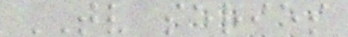TV series
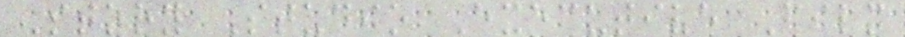Story Studio Executive Film
